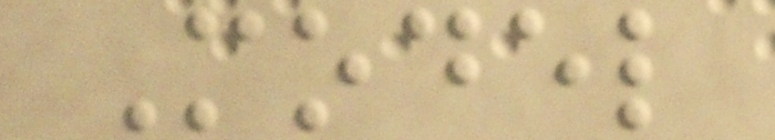Model
